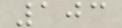103
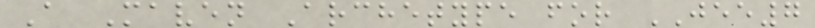A Maven Archetype for JEE7
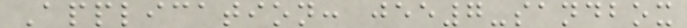Application: jee7-sandbox
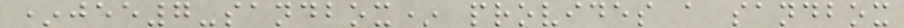*jee7-sandbox* provides a sandbox
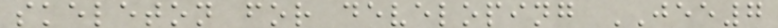skeleton for developing JEE7
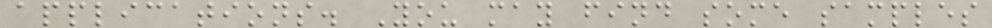applications. You may find some samples
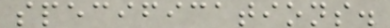specifications.
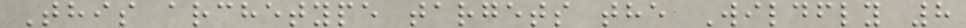This archetype targets the Wildfly 8
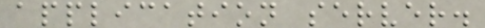application server.
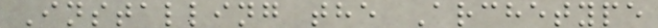Installing the Archetype
